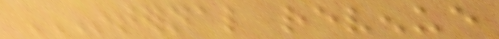INTERNAL REVENUE
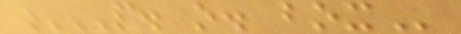P. O. BOX
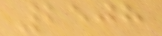2508
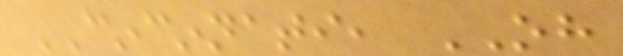CINCINNATI, OH
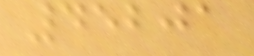45201
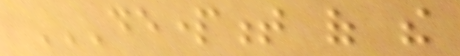DEPARTMENT OF THE
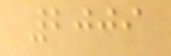2009
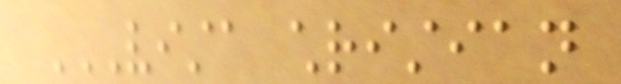VISTA CHRISTIAN
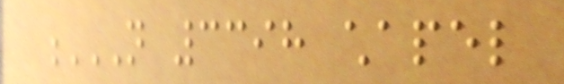N 3398 CHAPEL
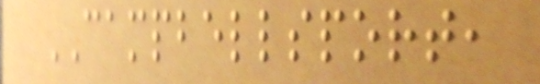CAMPBELLSPORT,
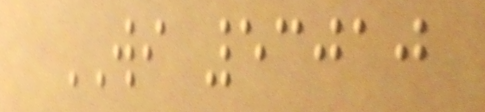WI 53010
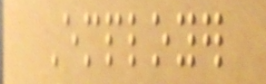Employer
